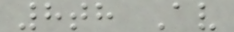8th Av
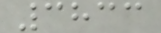3833
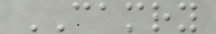CAMRY
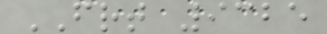FRT 9325
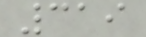319
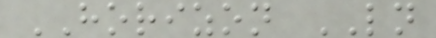HORIZON LN
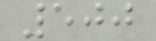500
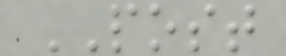POST
